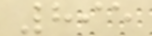895
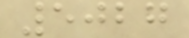5027
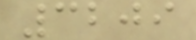3209
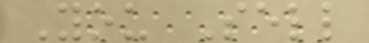You Sell
